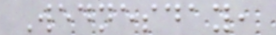Wednesday,
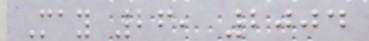May 26, 2004
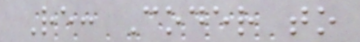Re: Coder to
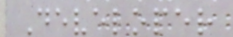Developer
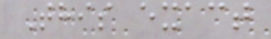This exact
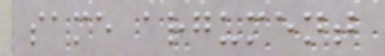same argument
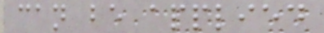can be applied
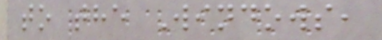to the Windows,
